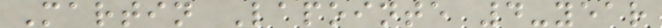Martin Lapointe 4-year
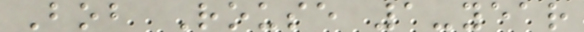Bob Rouse 1-year
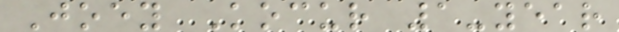Joey Kocur 1-year
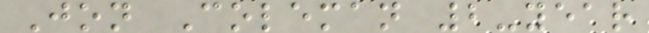Jon Coleman 2-year
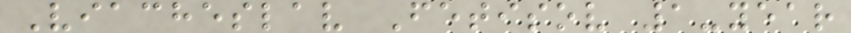Viacheslav Fetisov 1-year
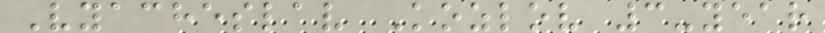Vyacheslav Kozlov 3-year
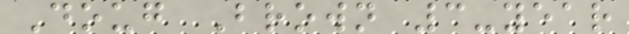Doug Brown 3-year
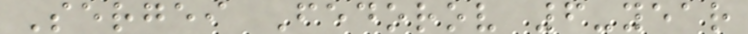Sergei Fedorov 6-year
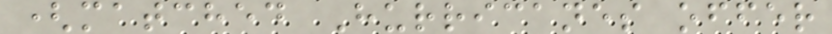(matched Hurricanes offer
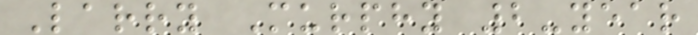Larry Murphy 2-year
